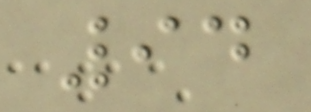94
